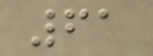61
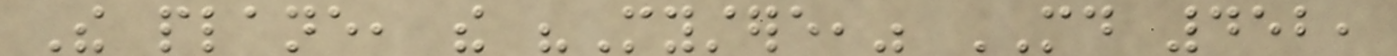The plane, the "Mystere," MD 452,
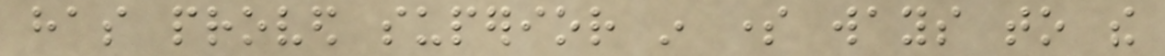has proved superior in some ways to the
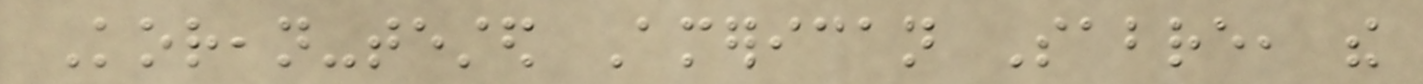Korean-tested American Sabre, the
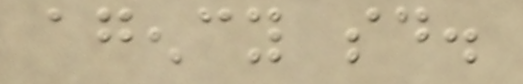agency said.
